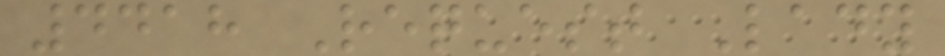4418 Request Lady
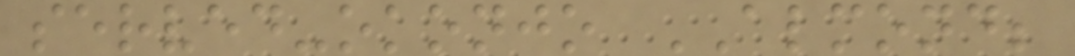served-okonjo ALMOND;
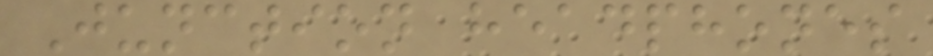Junction headphones
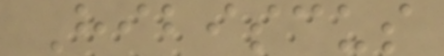Hibiscus
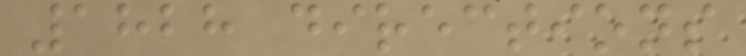1828 directions
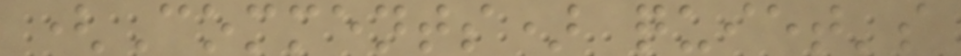(Comments) quiet's
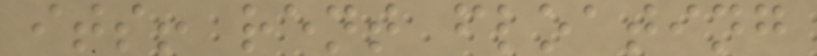its! rent floating
